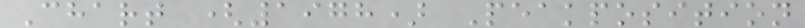Chart (1978) Peakposition
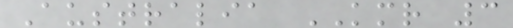Australia KMR 3
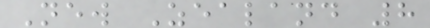New Zealand 8
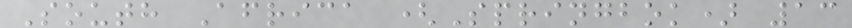South Africa (Springbok) 13
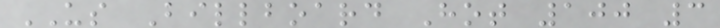US Billboard Hot 100 3
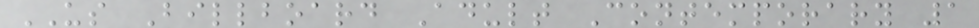US Billboard Adult Contemporary 1
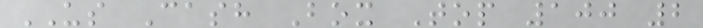US Cash Box Top 100 2
